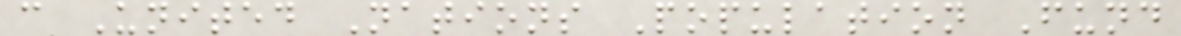c United Nations Population Fund
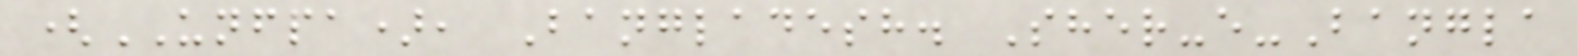(UNFPA), Bangladesh. Sher-e-Bangla
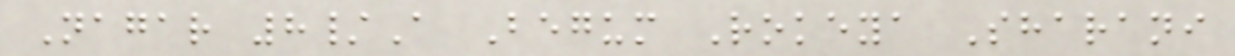Nagar 8/A Begum Rokeya Sharani
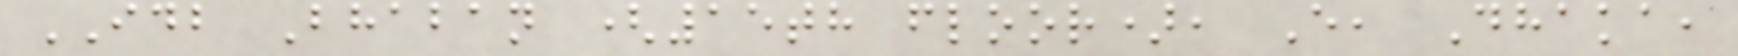IDB Bhaban (15th floor), E, Dhaka,
